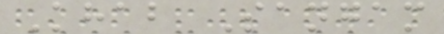Khab Sangam
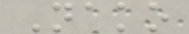Nako
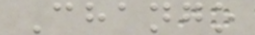Chango
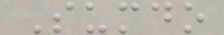Sumdo
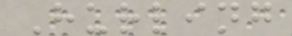Hurling
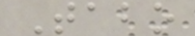Tabo
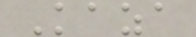Kaza
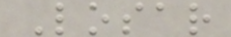Losar
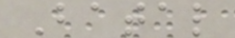Batal
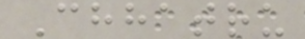Chhatru
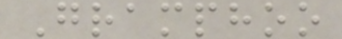Gramphoo
